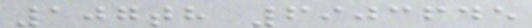107th 6903645
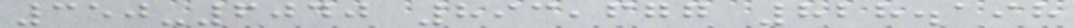350-6040 893,677 828.198
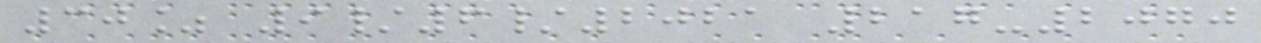30% 9/6/2021 217-2070
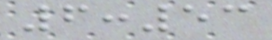6:53
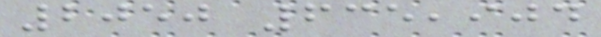2050 635,904
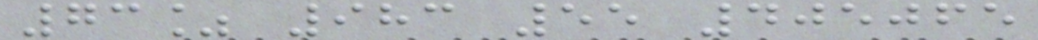73% 983 55 405065
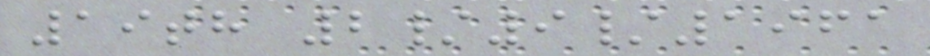19th 2/9/1961
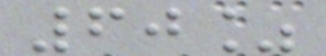60%
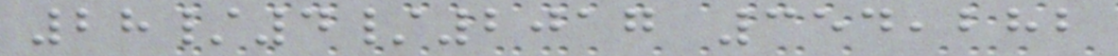28/4/2017 354,282
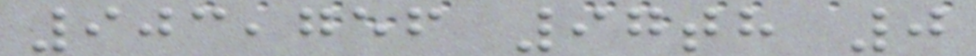903,756 97th 0
